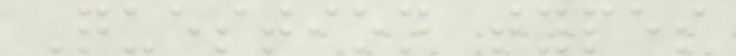Question types
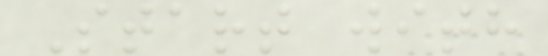Start with
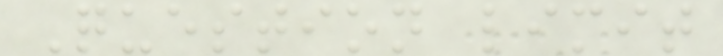Question limit
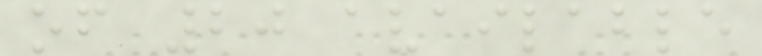of 20 available
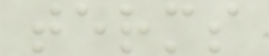terms
